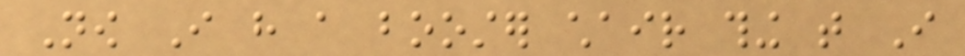Now I have a booster chair thing that I
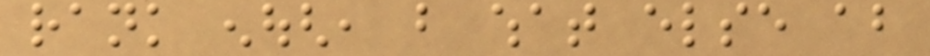rank enough, but what else about
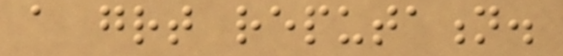a great reputation.
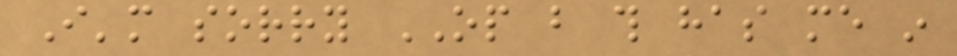I'm sorry OP but this has me in
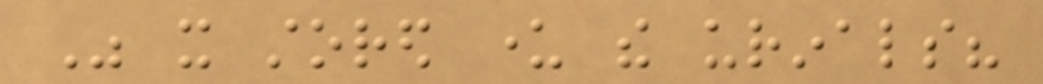Was it stored under the urinals?
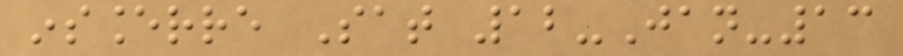insancerre Sat 12-Jan-13
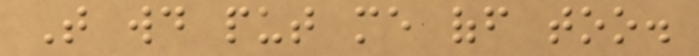That would put me off too.
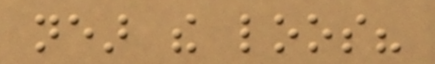near the loos?
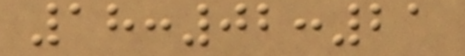18:02:21
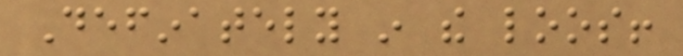Definately in the loos!
